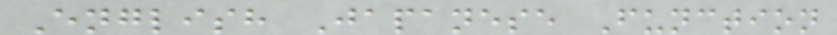English Japanese Function
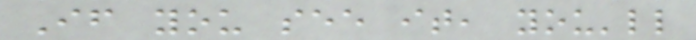If you see it, you'll
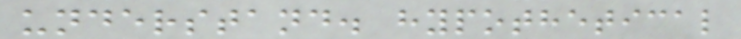understand. hypothetical
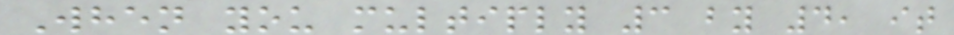When you multiply 3 by 4, it
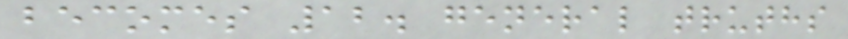becomes 12. general truths
